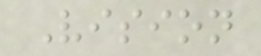Vision
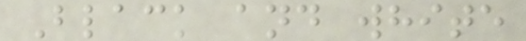Black and white
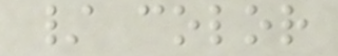/ color
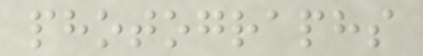photographs
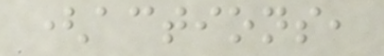(actions,
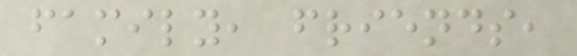family, friends,
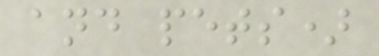and pets)
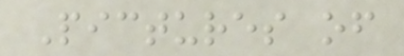Pictures of
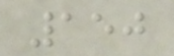150
